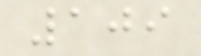109
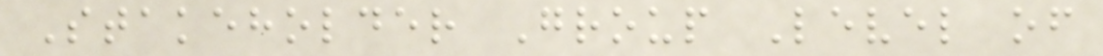Stakeholder Group Level of
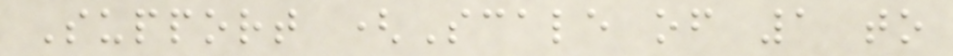Support (Scale of 1 to
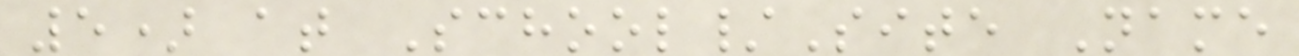5) at School/Site Name
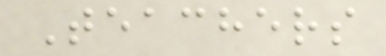Teachers
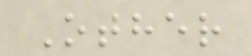Other
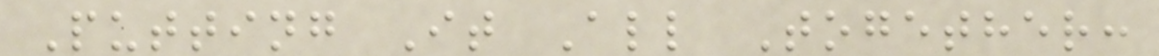Putting It All Together:
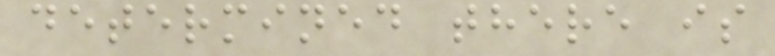determined there is
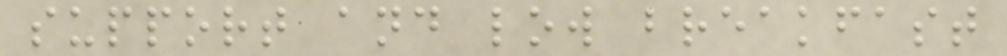support and low breakfast
